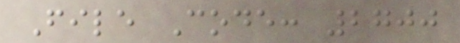File Code: 2700
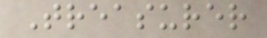Treasurer
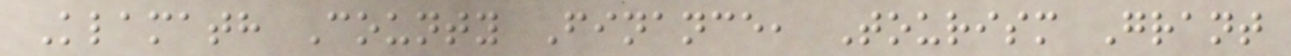Klamath County Finance, Tourism Grant
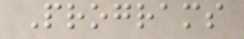Programs
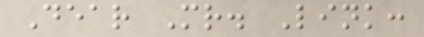Dear Mr. Link:
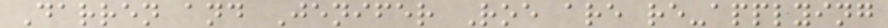Darren and Jenifer Roe are re-applying
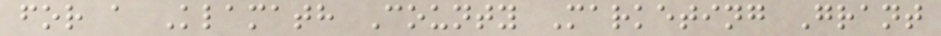for a Klamath County Marketing Grant
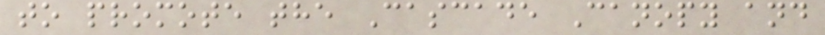to promote the Cascade Canopy and
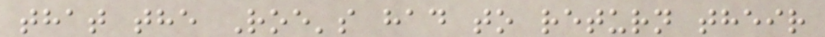that the Roe's had to return their
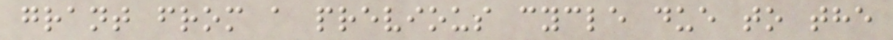grant from a previous cycle due to the
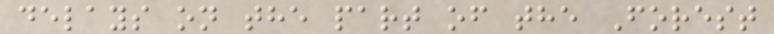delays on the part of the Forest
